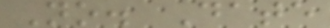No. Date
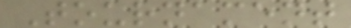Tournament
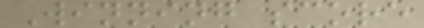Winning score
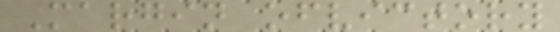Margin ofvictory
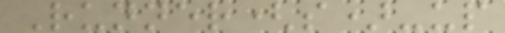Runner(s)-up
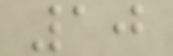10
